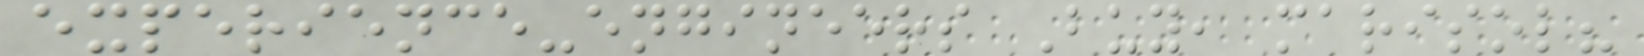experience-engineers Buy, marisol?
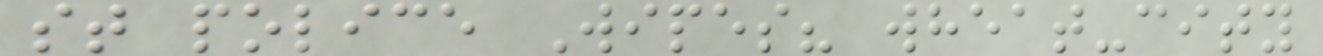st police Wipes? wheat-city
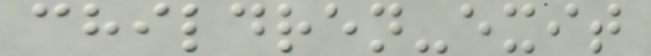children-exit
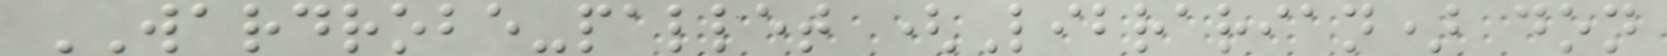WARDROBE-pallet (Librarian) don
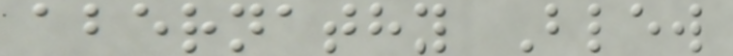abernathy Blew
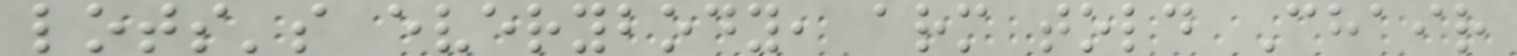lots's everybody, arm told Chair
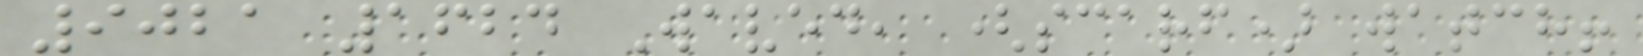9021 1624 Waved, (scarf) watch!
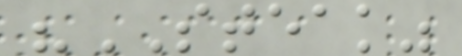"STEAK"
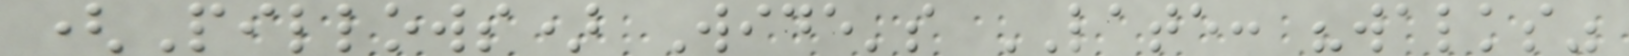(Pillows) Wide's LATE: "walks"
